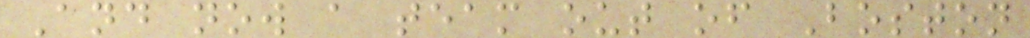And now a team out of Boston
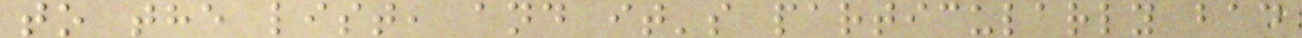to the list, and it's particularly bad
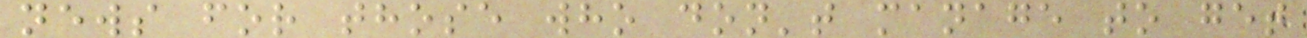news for those who don't manage to get
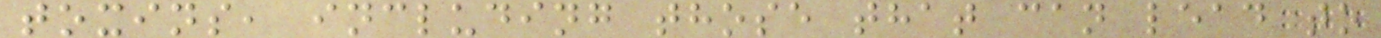toxins, including those that can lead to
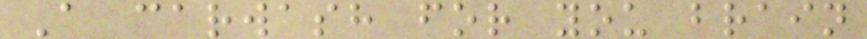A carwash for you brain
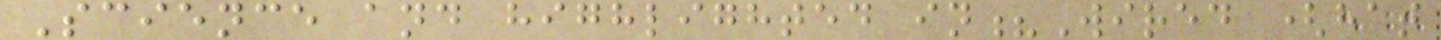Science and highlighted in?Wired (hat
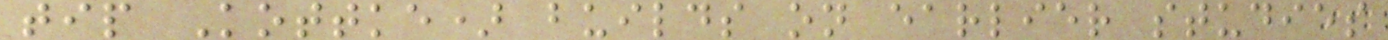tip Kottke) builds on earlier studies
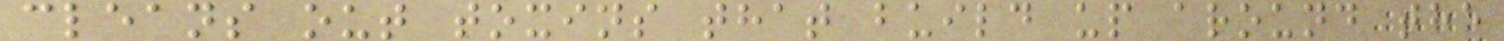cleans out toxins that build up around the
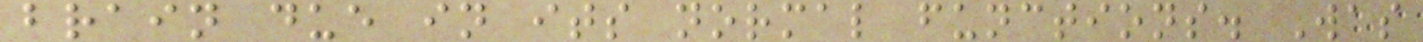brain due in its normal functions. Was
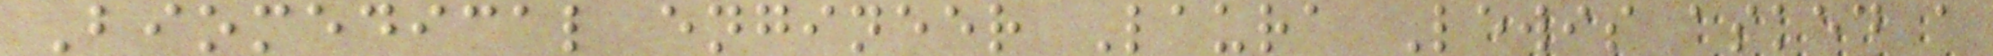Biomedical engineer Laura Lewis asked a
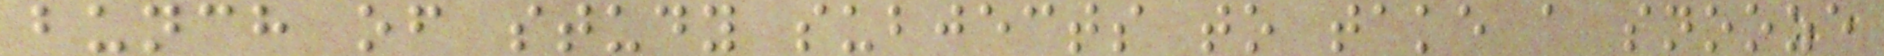bunch of study subjects to take a snooze
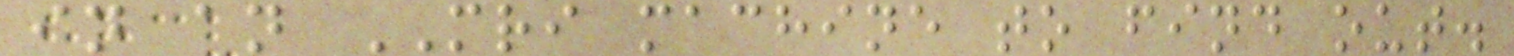in an MRI machine to find out.
